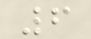6
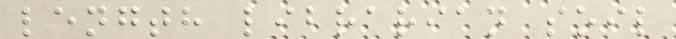length librarian soil
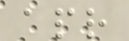apr
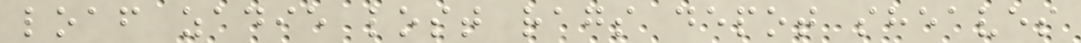loaf zadie lost rags depot sheaves
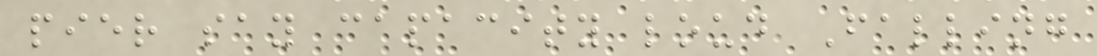pier say capacity loud Falling
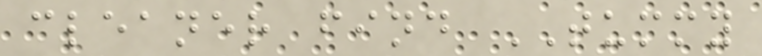cleaner find TUMMY
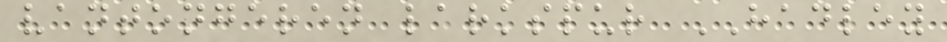vantongeren larkspur HADLEY
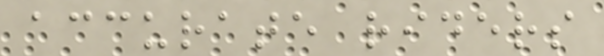accurate riders
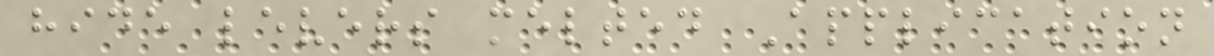hide levers melted Application
